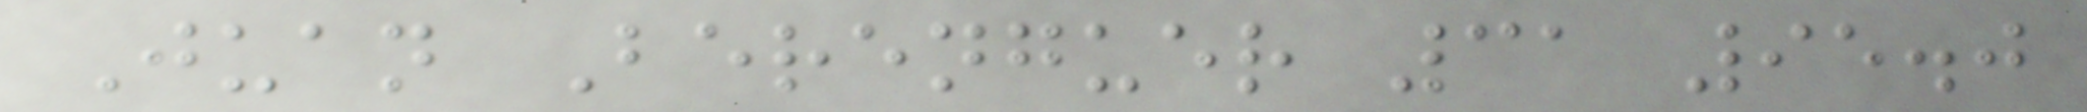Juan Berenguer 31 95.0
